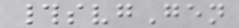#svgGen
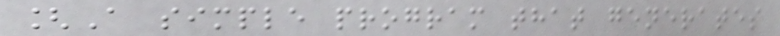[A simple program that generates
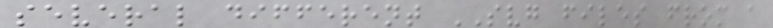several different SVG files from a
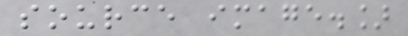source image.]
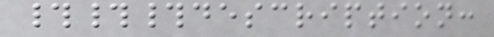###description:
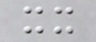xx
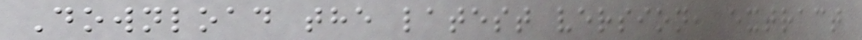Download the latest version, extract
